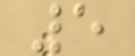5
